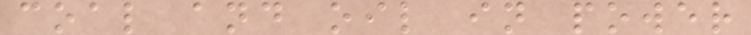coal and oil in power
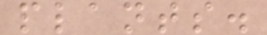plants.
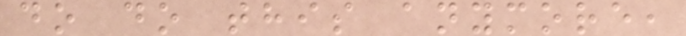do do this anymore,
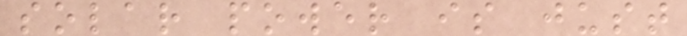solar power is just
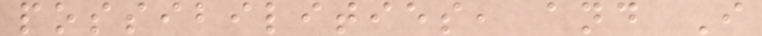possibilities, and I
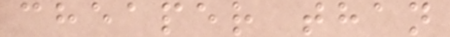cheaper than
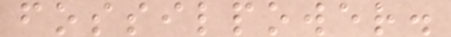fossilpower.
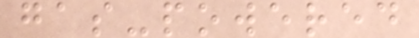gas-powered
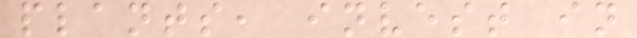plants, invest in
